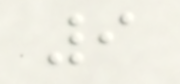9
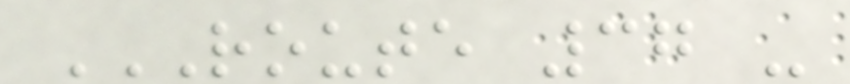ROUTE 37 -
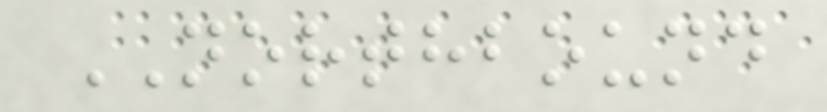NORTHBOUND
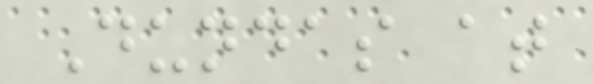Dundas at
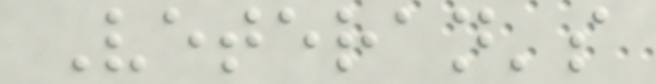Veteran's
